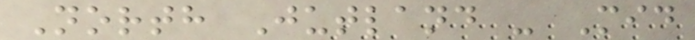North Jutland - Mid
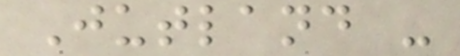Jutland -
